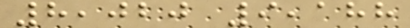8,020 9,188
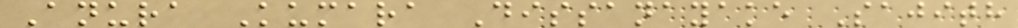Anura Kumara Dissanayake Sajith
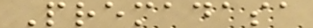Premadasa
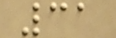31
